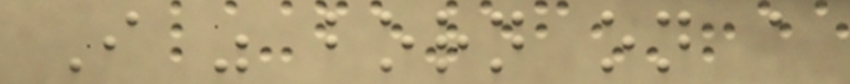I was born on a
